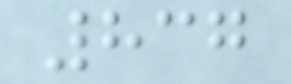837
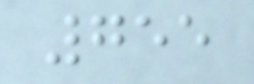755
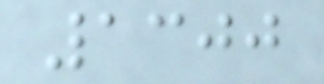1300
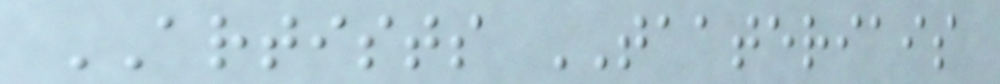ARTISTS TAATERIAIS
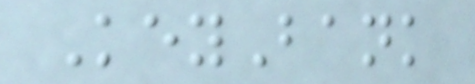KeyBank
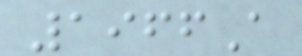1966A
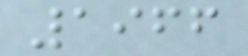1966
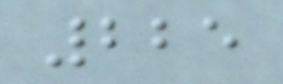225
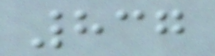837
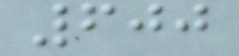600
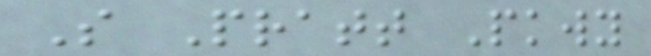S Pratt Pkwy
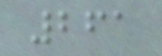261
